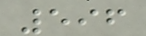596
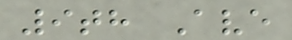9th Ave
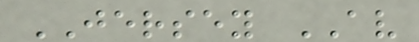JERSEY AV
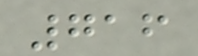716
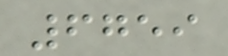6759
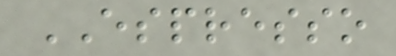ESPRESSO
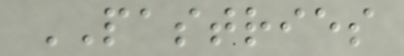PASTRIES
